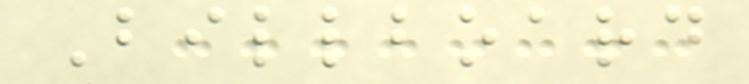Billboard
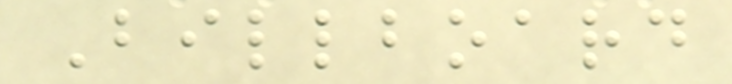Billboard
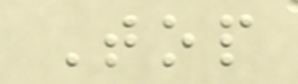Top
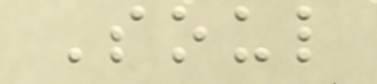Soul
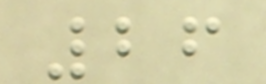26
